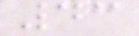43
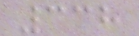338
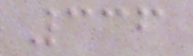336
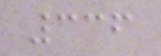336
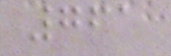761
